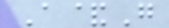A&G
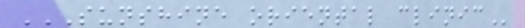SUNSHINE ORIENTAL CLINIC
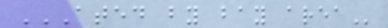ATED BY BAY AREA
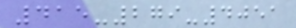415-279-4051
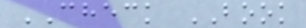CHECK BOOK
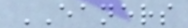EANERS
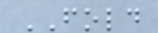FOLD
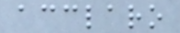acclaro
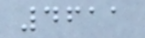4611
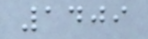1409
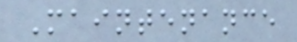Maintenance
